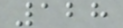128
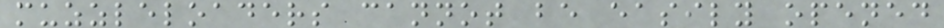muzzleloaders cannot be easily opened
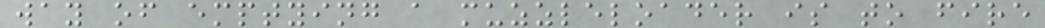way of emptying a muzzleloader is to fire
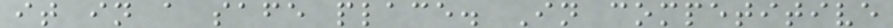it in a safe place. In competitive
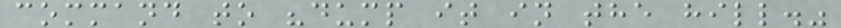command to "dump it in the hill."
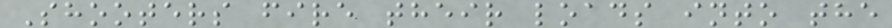Shooters fire their loads into the
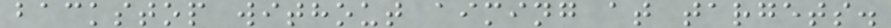backstop without aiming at targets.
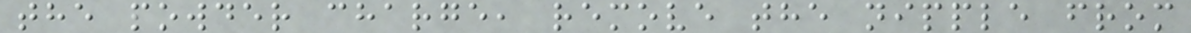the powder charge, remove the nipple from
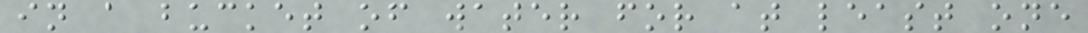in a bucket of water for at least one
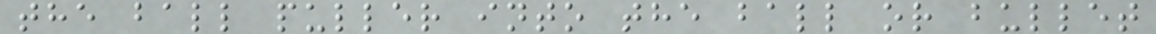the ball puller into the ball or bullet
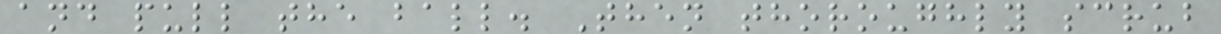and pull the ball. Then thoroughly scrub
